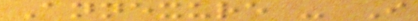Annexure - I
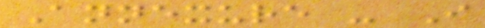Annexure - I
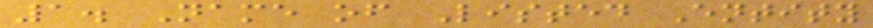1. Name of Listed Entity
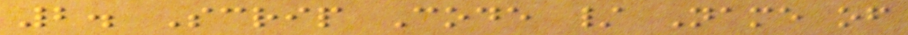2. Scrip Code / Name of
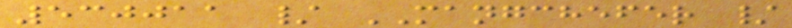530011 / MANGCHEFER /
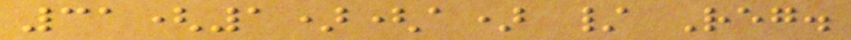31(1)(a) / Reg.
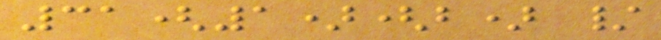31(1)(b) /
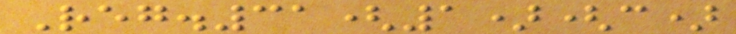Reg.31(1)(c)
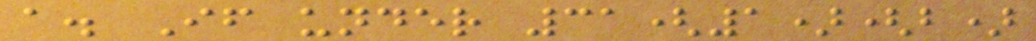a. If under 31(1)(b)
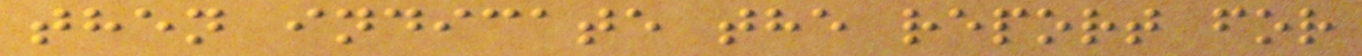then indicate the report for
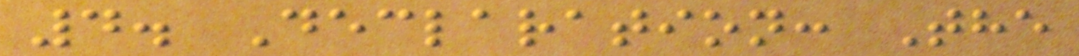4. Declaration: The
